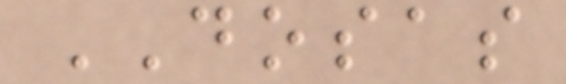DOSAS
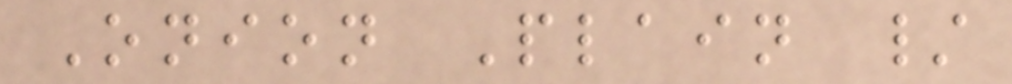Onion Plain /
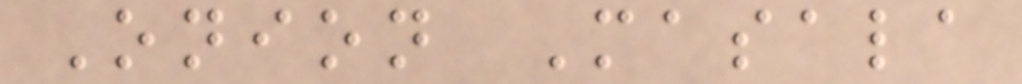Onion Masala
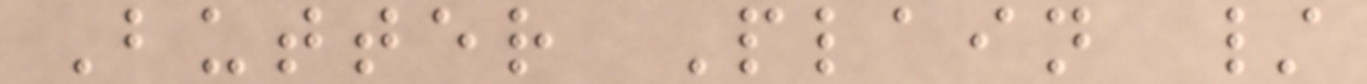Butter Plain /
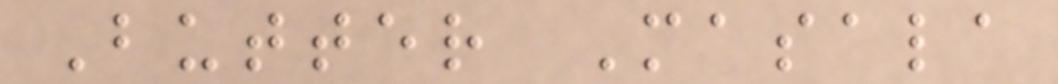Butter Masala
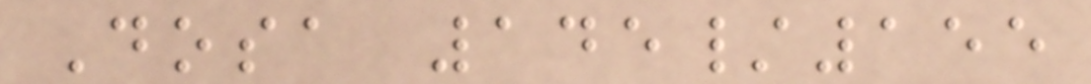Dosa 145/155
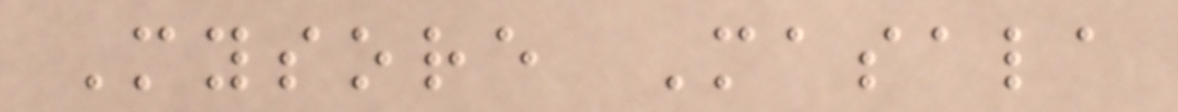Mysore Masala
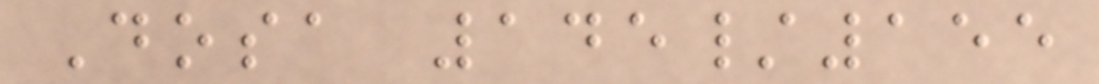Dosa 145/155
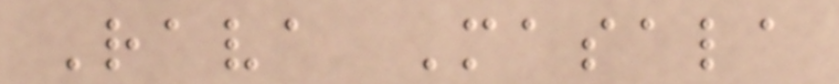Rava Masala
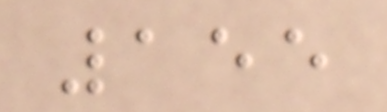155
